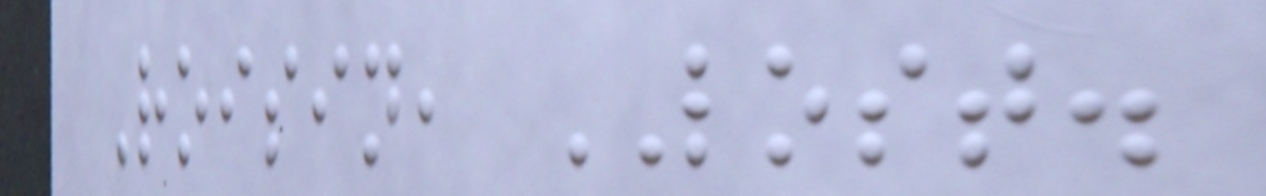Roisin, LOST.
